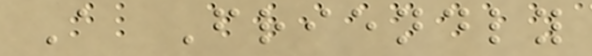A Friendly
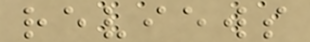reviews
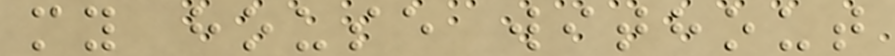my house without
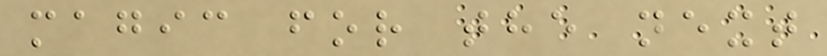magic for the next
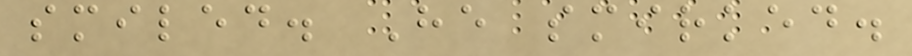smiled. He smirked.
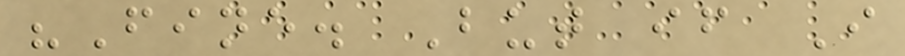"Fine. But if I
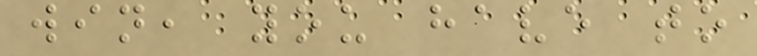win, you have to
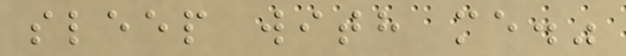sleep with me."
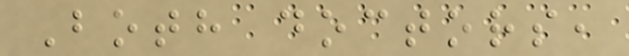Both doctors,
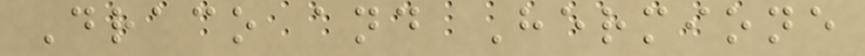Draco and Hermione
